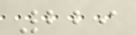229
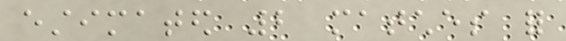estimated 2 matches for
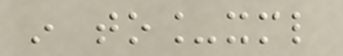in to_xml
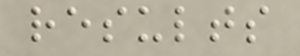results
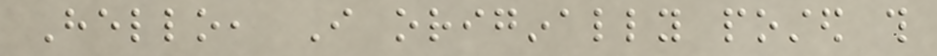Hello, I originally posted this
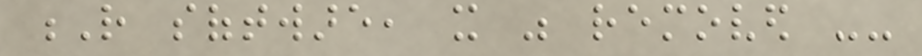R software, it was removed --
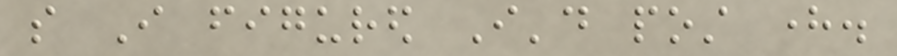so I figured I'd post here.
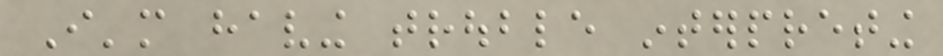I'm having trouble interpreting
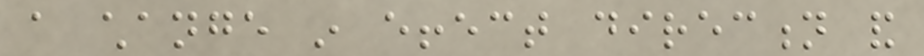a change in effect direction and
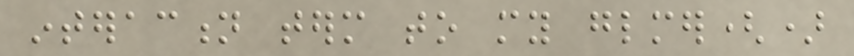interaction term to my glmer()
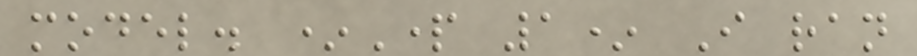model. *Part 1* I ran
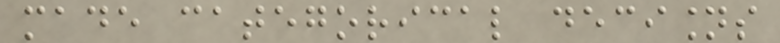made categorical decisions
